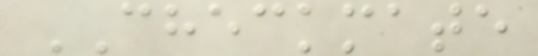CHECKMATE
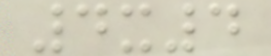4x4
